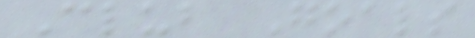Club Goals
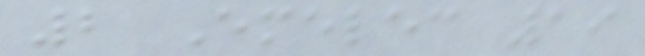2 Emelec 19
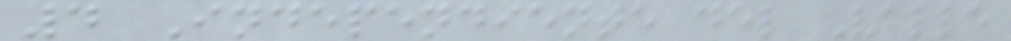4 Independiente del Valle
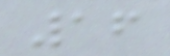16
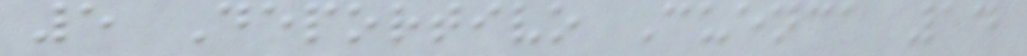5 Deportivo Cuenca 14
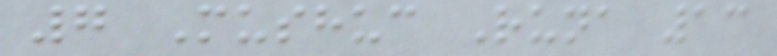7 Mushuc Runa 13
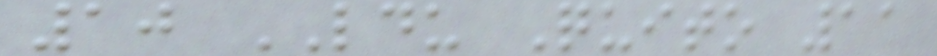10 LDU Quito 11
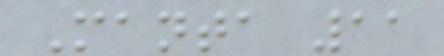Manta 11
